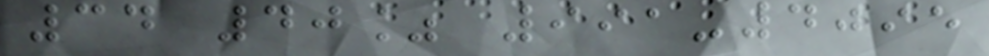34 40% 991-4095
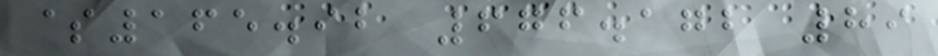$165.92 676.172 89
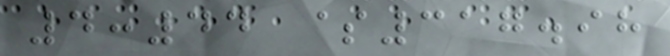4:44 $317.98
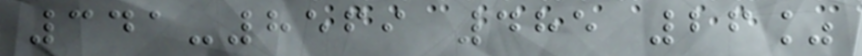341-8569 485 26%
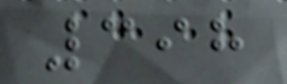398
